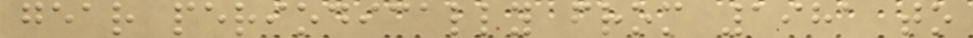gear periodically from 1981 to
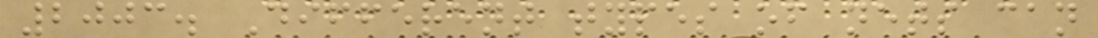2003. Different types of nets can
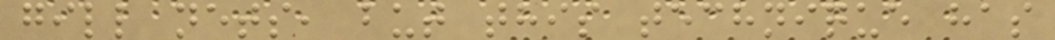gill nets, but this technique has
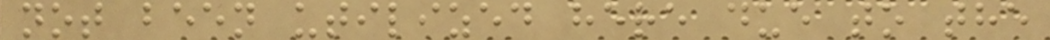not been utilized here due to the
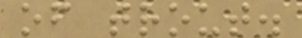of trout.
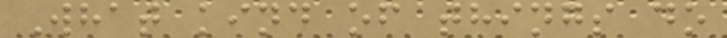What kind of things do
